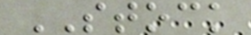STOCK
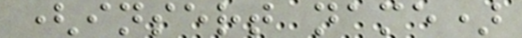(insert name)
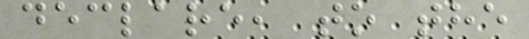declare, to the
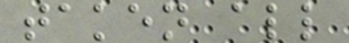taken all
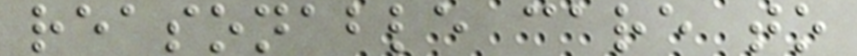reasonable care to
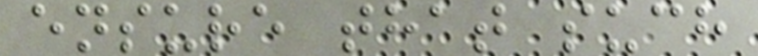ensure that such
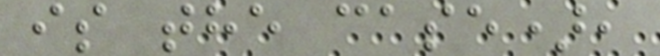is the case),
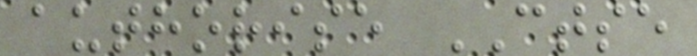authorise CTSE
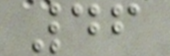46
